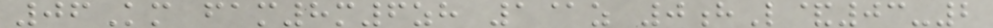06Km fam8m6zh 1@z 0hL&03-2
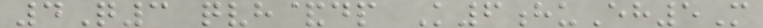4Q3 qvh&dp K6huEh5M
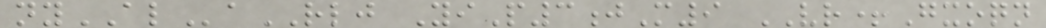nyALaRLJ YiP3jM9 VR+Gxoqn
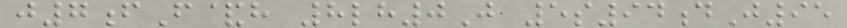j7fF&h 8lh0J 5s94dJ95
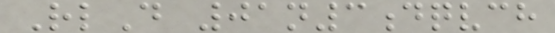RlD 01n3dqvch
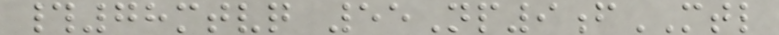#78mtvq 55Np9fMTL
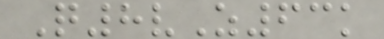Q8vZ63k
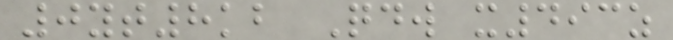0yt8kb Qdw x493z
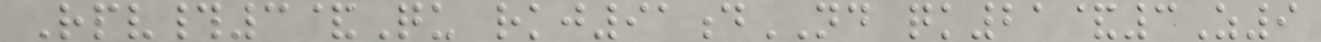Rpv#3&Qu rkj91dND qk21&3Z9
